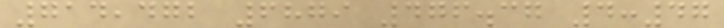714,472 6879 476.37 4:47
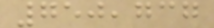750,737
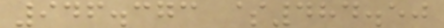946.373 $484.50
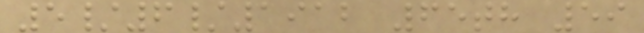5/6/1912 65th 59
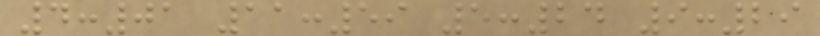4:01 11:59 5:24 9:29
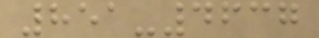851-4637
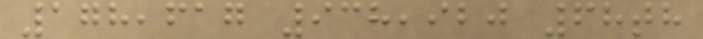178,617 938,920 68th
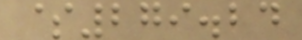$279.24
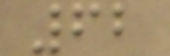62
